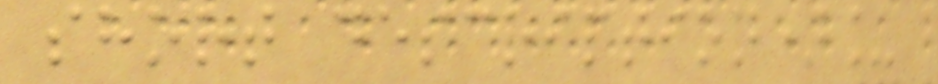short description)_
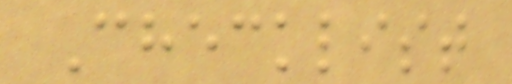Checklist
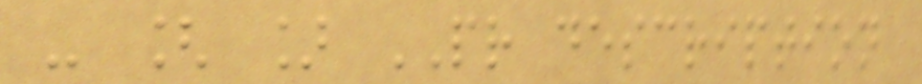- [ ] PR description
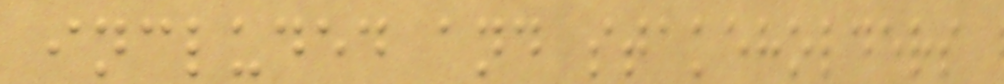included and stakeholders
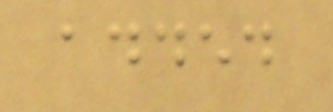added
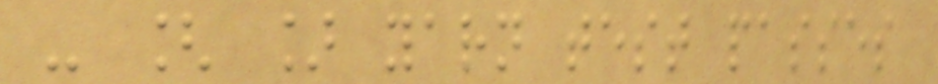- [ ] yarn test passes
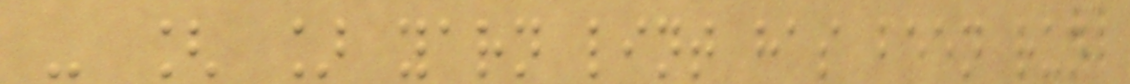- [ ] yarn lint has been run
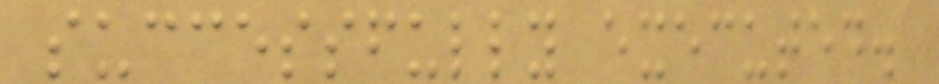successfully executed.
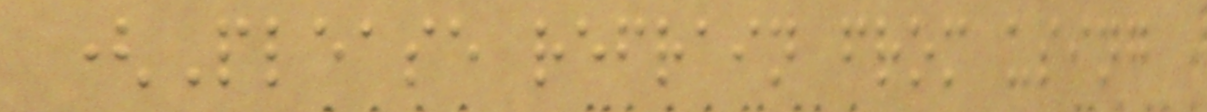(Please refrain from using
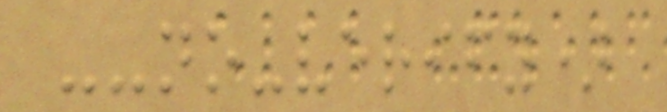--no-verify)
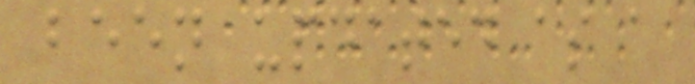been updated as a
